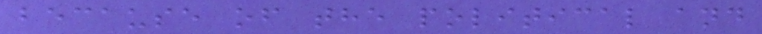because of the political and
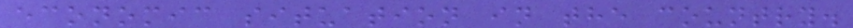economic situation in the country.
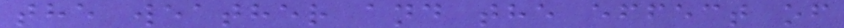the weather and the effect of
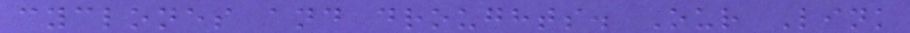cyclones and droughts. Our Link
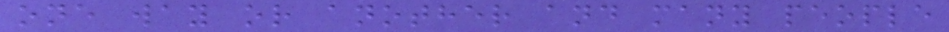one way or another and many people
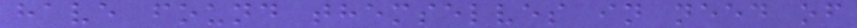have found themselves in need of
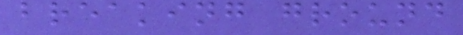breaking ground
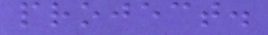project.
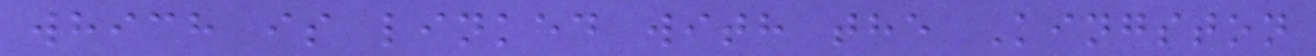which is linked with the Kingston
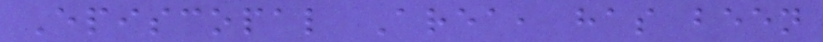Episcopal Area, has been
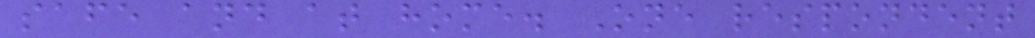safe and at home. One respondent
